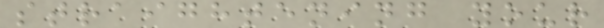straightening your
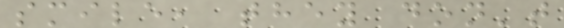smile, they don't
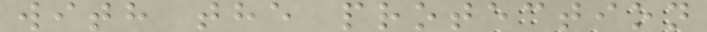with the protection
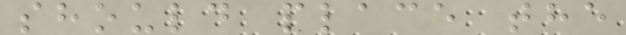should place the
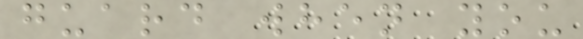guard when you
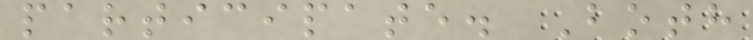participate. Both
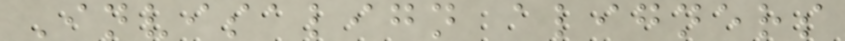Invisalign aligners
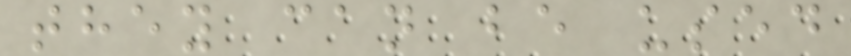they can be used
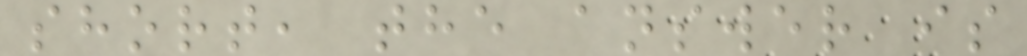short, the answer is
